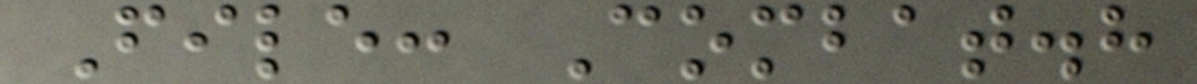File: Combat.h
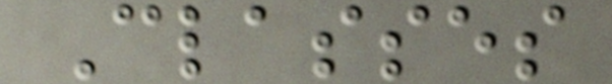Classes
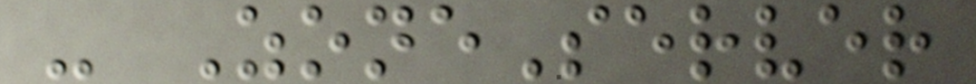- ZoneServer
